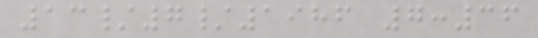13/7/1986 7:36
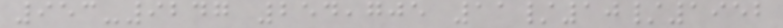953-9247 254,705 11/10/1952
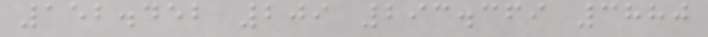152.452 209 293.369 3880
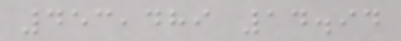453,489 14.94
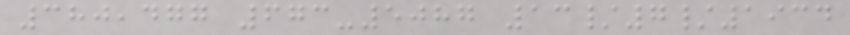380,477 673-5087 13/7/1934
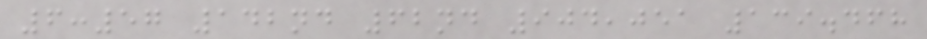6:57 142nd 62nd 904,051 139.468
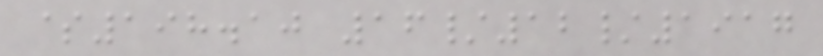$198.10 16/12/1917
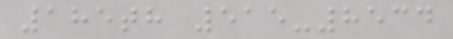185th 515-8534
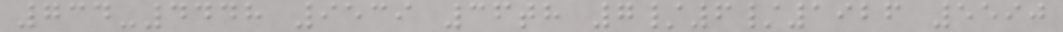734-4448 9539 36th 7/6/1926 5590
